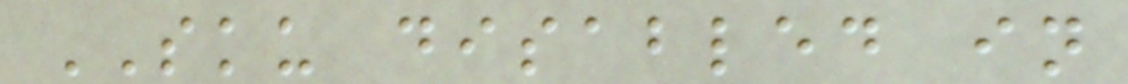SKU disabled in
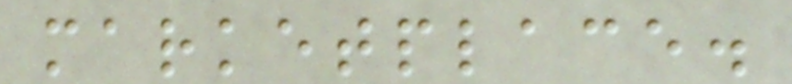marketplace.
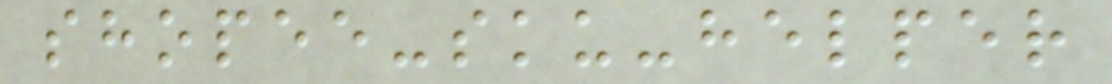shopee-sku-helper
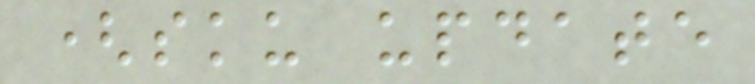(sku update
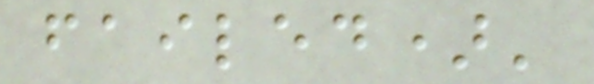failed)'
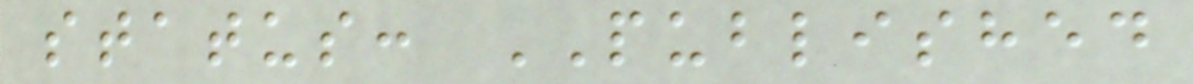status: PUBLISHED
